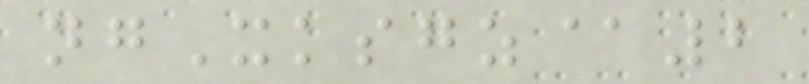ngXksgz@2
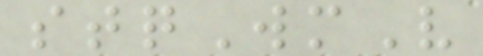stqWmV
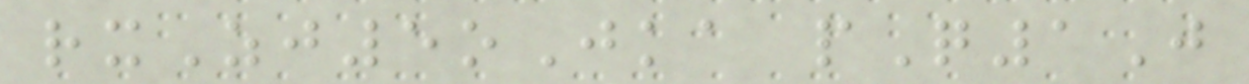rxZj5oJka pQ1J
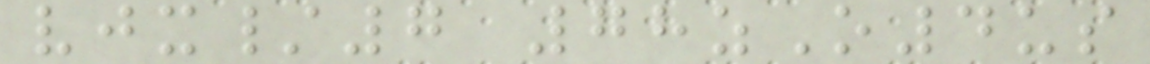vjx/7 78zO4us
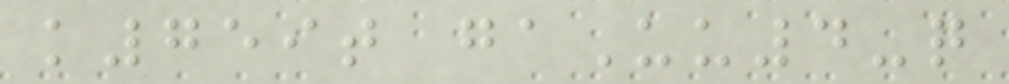k759t gaUu4-q
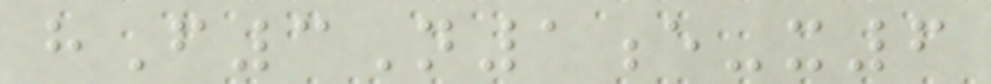hF3N1e-x6
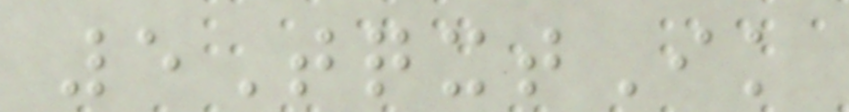5TqxtIk
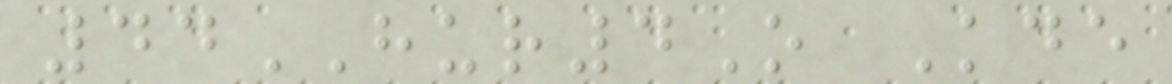44HUR4O Kde
